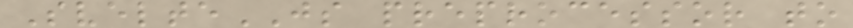SvelteJS preprocessor to
